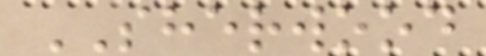SHERWOOD
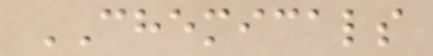CHEMICALS
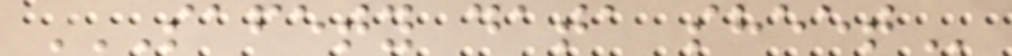SAFETY DATA SHEET
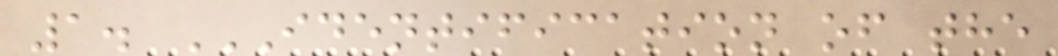1. IDENTIFICATION OF THE
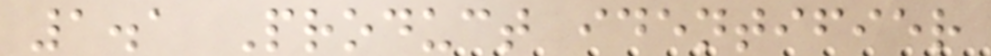1.1 Product identifier
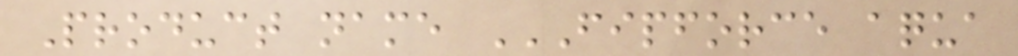Product name FIPFORCE AQUA
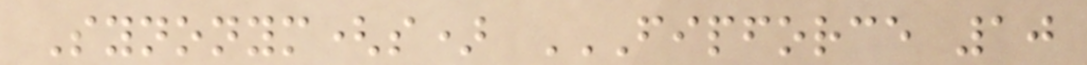Synonym(s) FIPFORCE 10
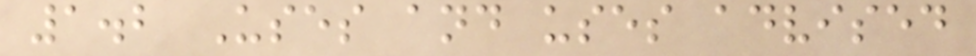1.2 Uses and uses advised
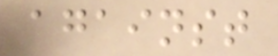against
